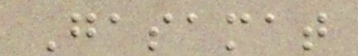Gasamat
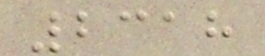2318
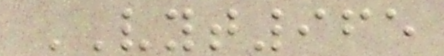VYT965
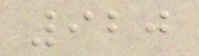920
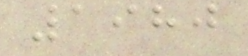1980
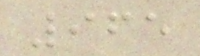965
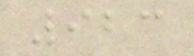923
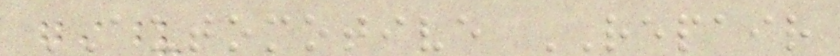AUTOMOTIVE REPAIR
